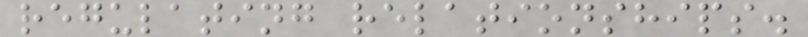regulating relationships.
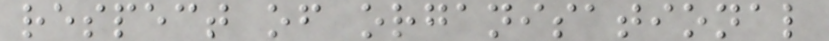respect of organisational
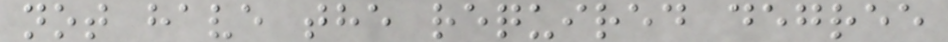not have the required degree
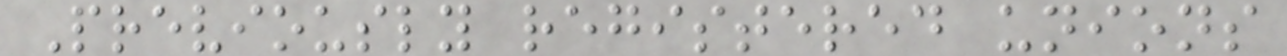Previously registered unions
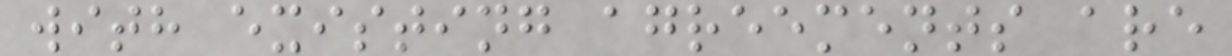with existing agreements are
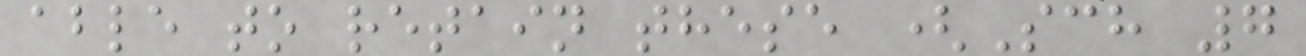able to retain these (Sch 7
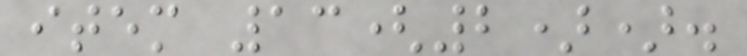item 13(2)).
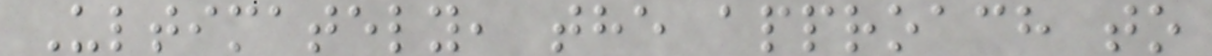Ultimately, the approach to
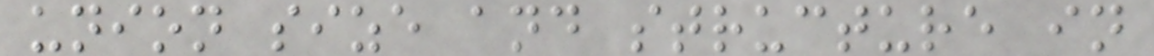union size and structure in
